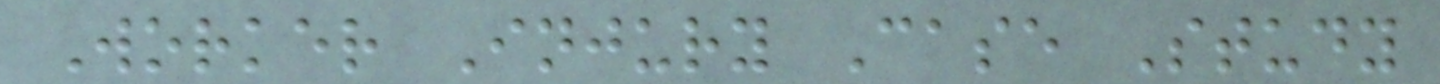Worker Injury Case Study
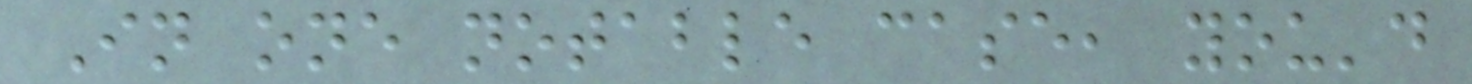In one notable case, you'd
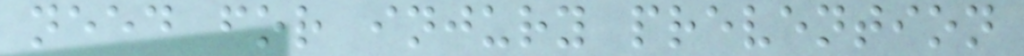need for injury prevention
